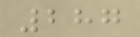287
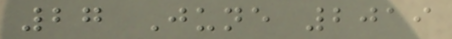27 June 2019
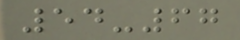54-67
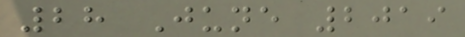28 June 2019
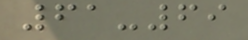61-69
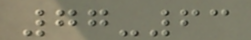77-63
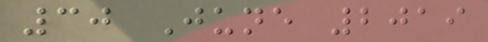30 June 2019
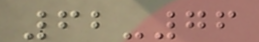62-76
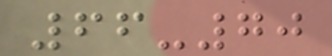66-70
